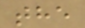the
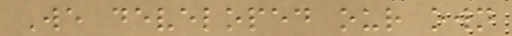We developed our own
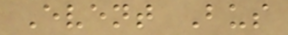Event Bus
